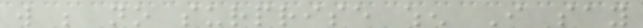will be no surprise when I say
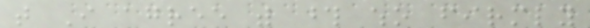that I agree with those who firmly
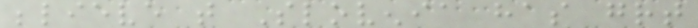believe that Slovenia has great
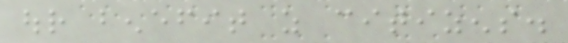our benefit as citizens.
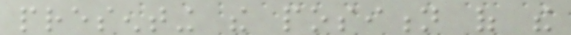presenting the position of the
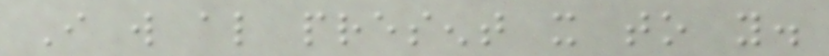I will also present it to you.
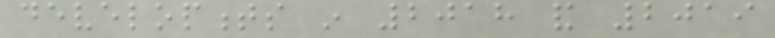developments in 2018 and 2019
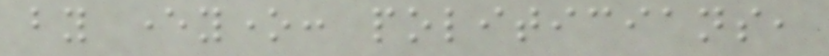by everyone: politicians,
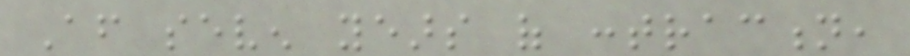After seven years of contraction,
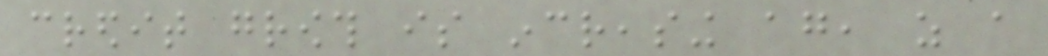credit growth is increasing again, as a
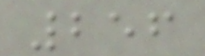256
